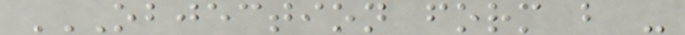OBJECTION FORM B -
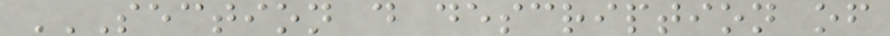SECTION D DESCRIPTION OF
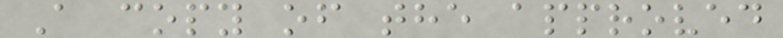A copy of the approved
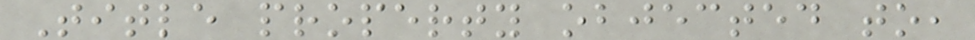Title property objected to,
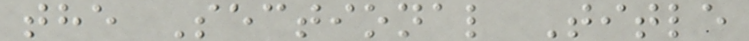the Sectional Title
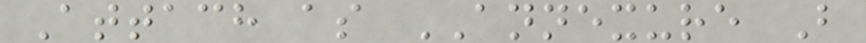Attach as ANNEXURE B
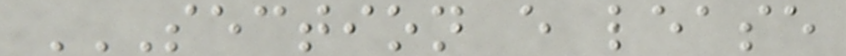SECTION E LEASE
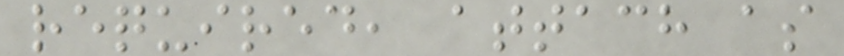required, attach as
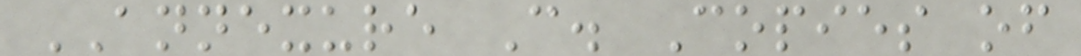ANNEXURE C. Copies of
